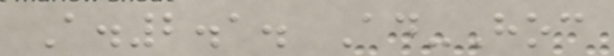A.2.1. Ad-Hoc
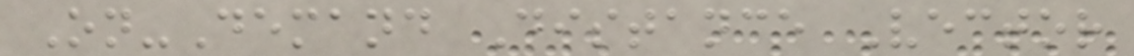On-Demand Distance Vector
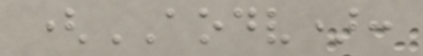(AODV):
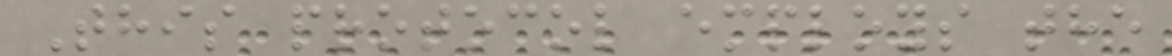This protocol employs the
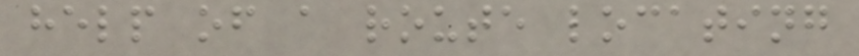help of a route locating
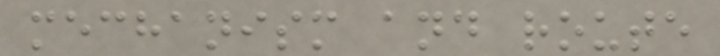mechanism and route
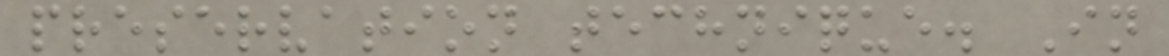preservation technique. In
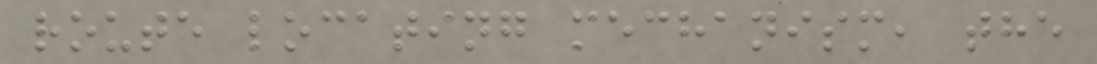route locating mechanism, the
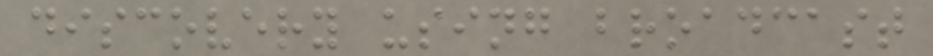discovery using broadcast
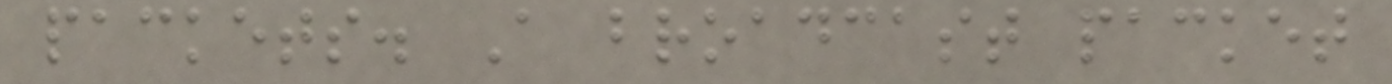packets. A broadcast packet
